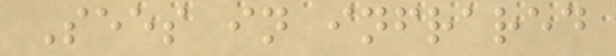Sees in infrared
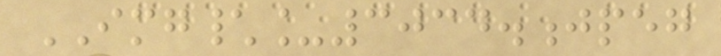IMG\_3034.jpeg
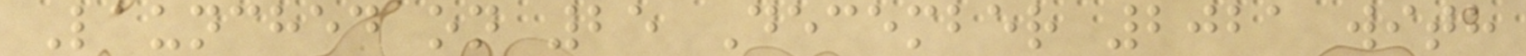Launched on 25 December 2021 with
